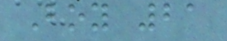Boy 21
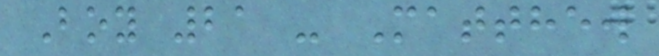Boy 21 - Matthew
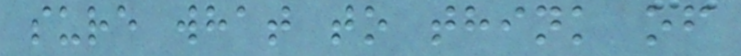sure what to think of
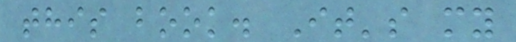this book. It's my
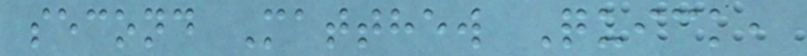second Matthew Quick,
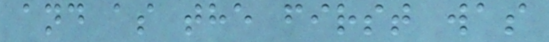and as the first was
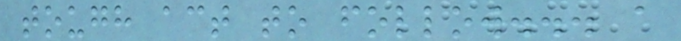tough act to follow... a
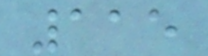115
